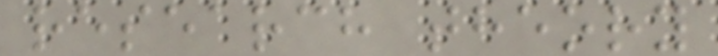research theory
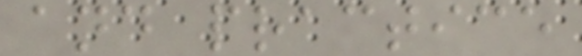and practice
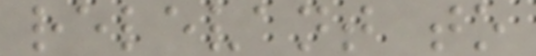relevant to
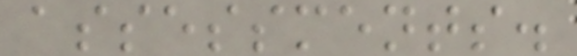assessments.
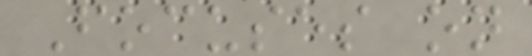Focuses on
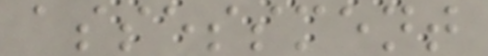assessment
